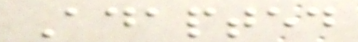Adapted
